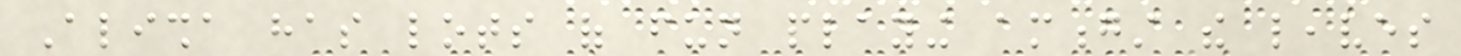Alisha has lots of fun playing amongst the leaves
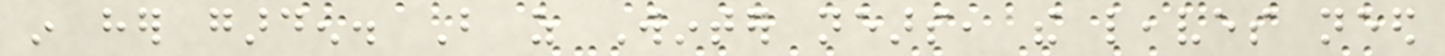in her garden. But as Winter nears, the leaves need
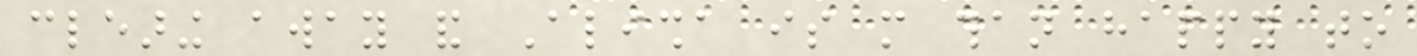clearing away and Alisha is more than happy to
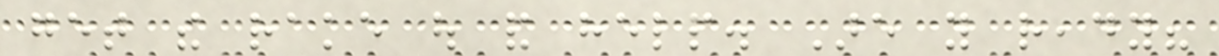get the rake out and help. Are you ready?
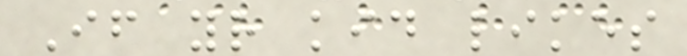If your kid likes
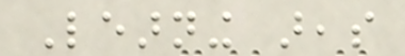Learning areas
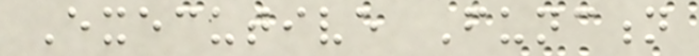Executive Function
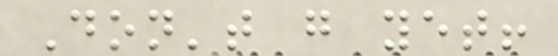Don't go yet!
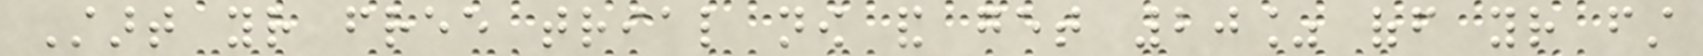Start your free trial now and get 20% off your first
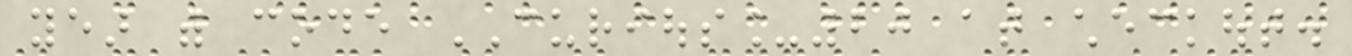year with code CURIOUS_20 at checkout.
